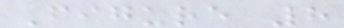Figure 8
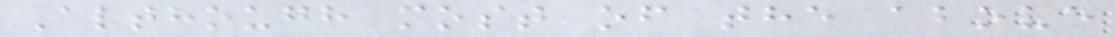Although most of the above
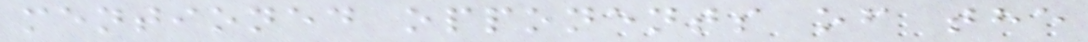mentioned opponents of the
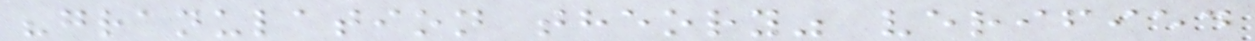"granulation theory" verified
